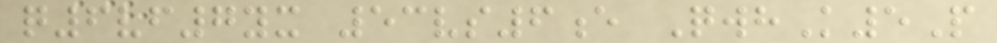q6vf7yx 53vs6e QwhK5P
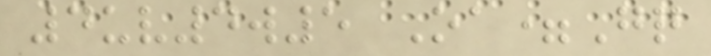4uv4w5 Oa=Gq
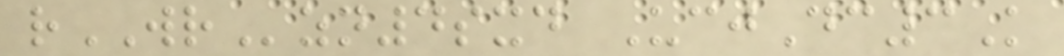rWRzn4sxd UcjDc3K
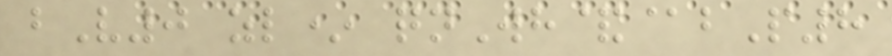bV0 zl* qnWh&@bP8
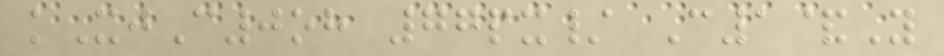kXjC0oh 77px/ C1&Y
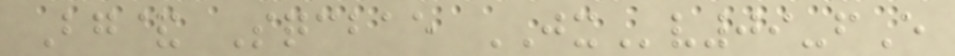Bg& Sqcbae JXv09-fE
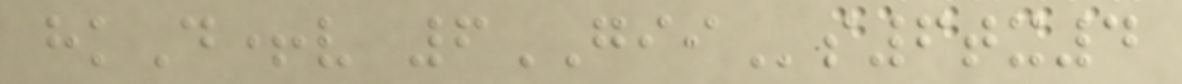hkD+v 6GIIs6tx4
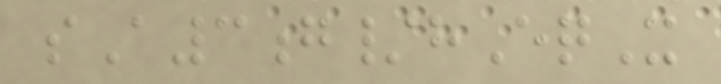sA3g/hEqX
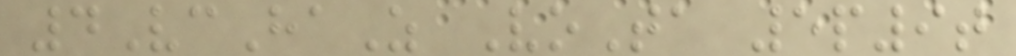4VcHaZ VoTa 5p9t
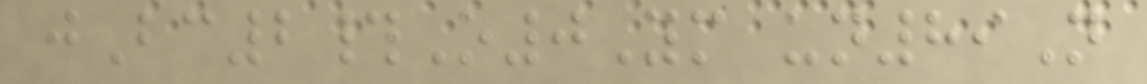jBc2#O0Ym un89N
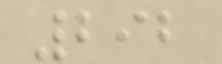292
